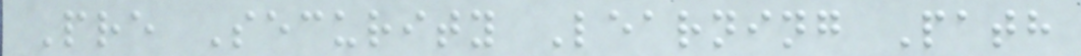Pre Security Learning Path
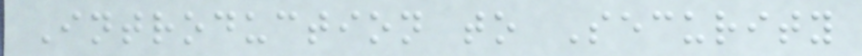Introduction to Security
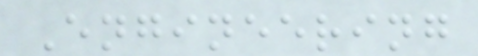Engineering
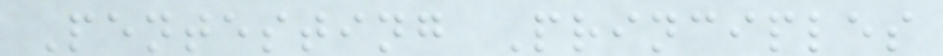Pentesting Principles
